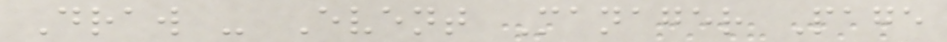Draw - Event Manager Page
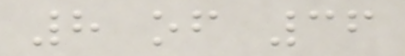8 of 36
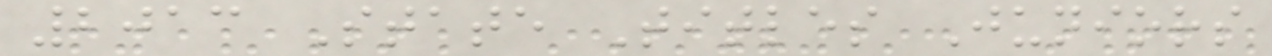2013 State Titles Juniors
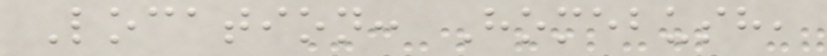Location: Homebush,
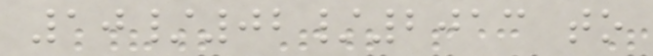10/02/2013 to
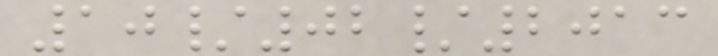10/02/2013
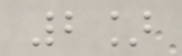2]
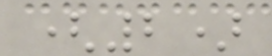(2)
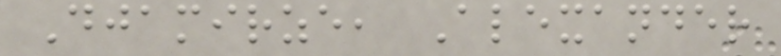Djamirze, Alexander
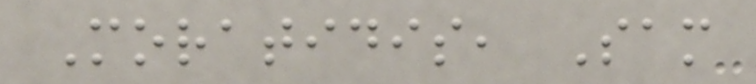Moratidis, Sam
